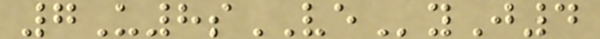7U8sVEyJ4
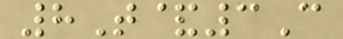8T&3C
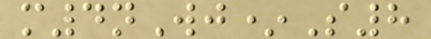m4nWj*S8
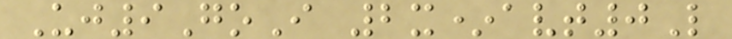Uj9GoI 2x*avt0L
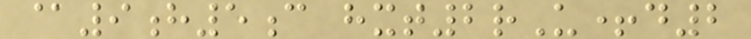@9h5c hxt2rU+d2
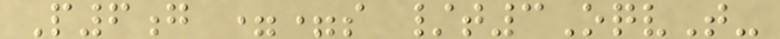P6g ==s /t3OqvT-
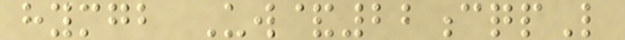hymgb Uw&22cqpL
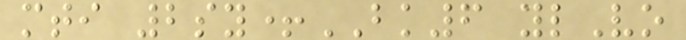mti 2sy+BK6 ylVo
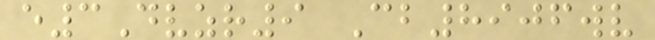e3Dvzr9 Cb8906wv
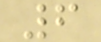6
